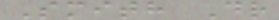Smith Dr
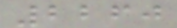2260
